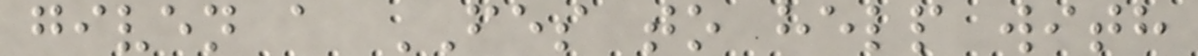given a FES to help with
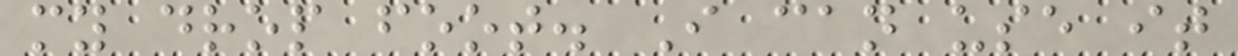my drop foot. I can use it
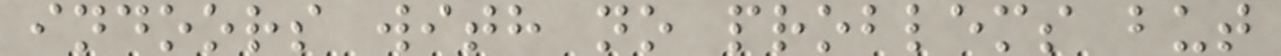indoors with no problems but
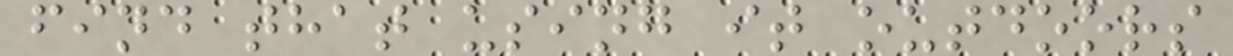find that using it outdoors
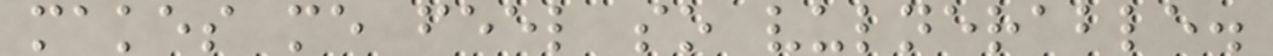makes me feel so vulnerable.
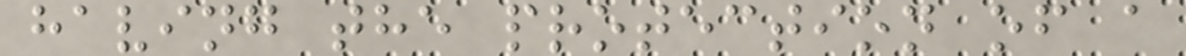having the protection of a
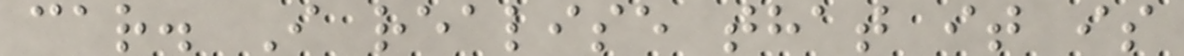car. I realise that it is
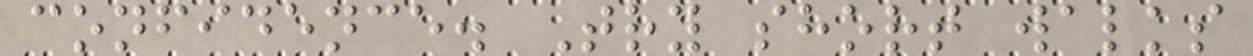confidence. Try short walks
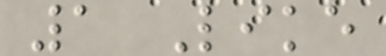1 Like
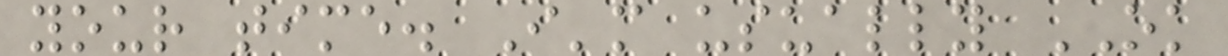your time. I'm usually OK
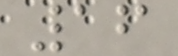16
